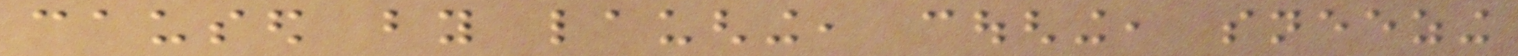caused by laughing, coughing, sneezing
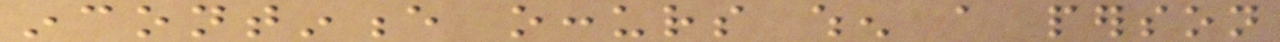incontinence occurs when a person
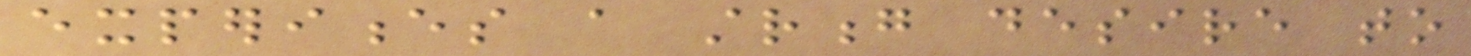experiences a strong desire to
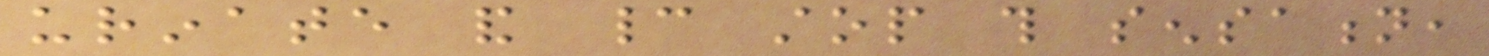urinate and cannot stop this sensation,
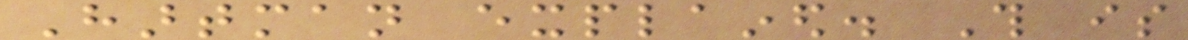Hartman explained. This is
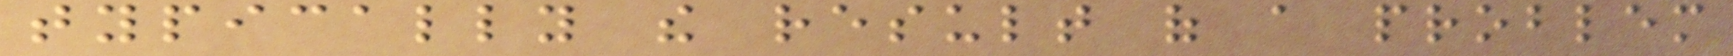typically the result of a problem
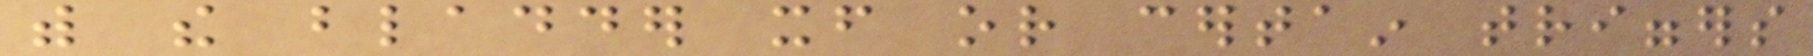with the bladder itself or certain triggers
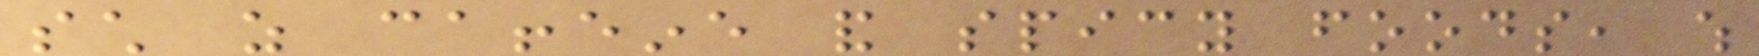such as caffeine and spicy foods, which
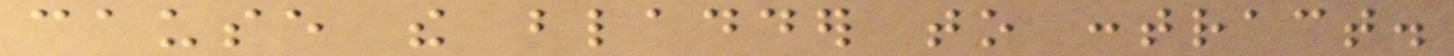cause the bladder to contract.
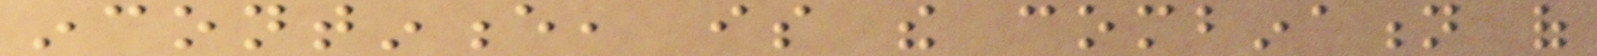incontinence, is the combination of
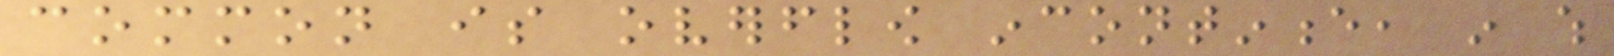common is overflow incontinence, in which
